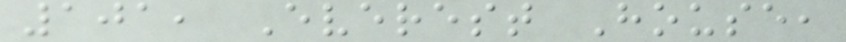101, Everest House,
